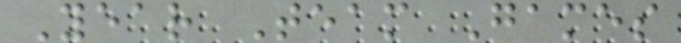Year Team Games
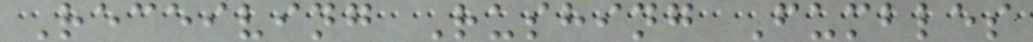Receiving Rushing Fumbles
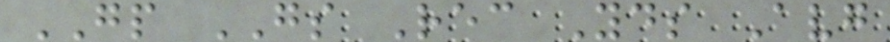GP GS Rec Yds Avg
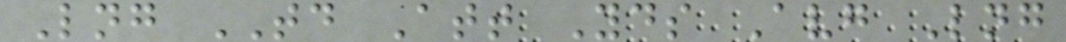Lng TD Att Yds Avg Lng
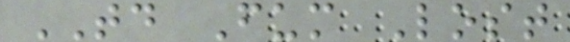TD Fum Lost
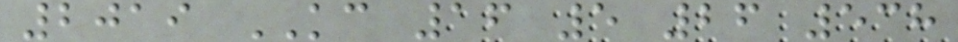2019 KC 16 5 26 538
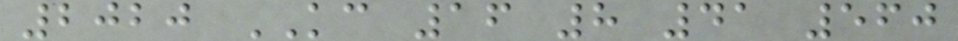2020 KC 16 8 41 560
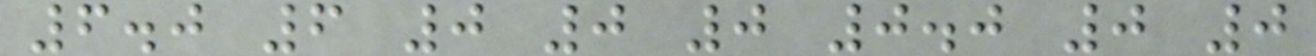6.0 6 0 0 0 0.0 0 0
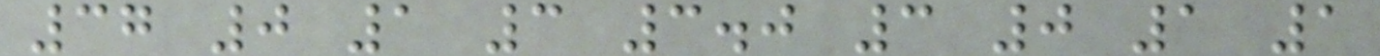37 0 1 3 3.0 3 0 1 1
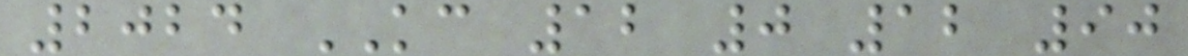2024 KC 12 0 12 90
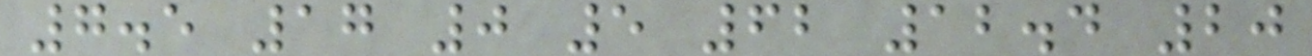7.5 17 0 5 62 12.4 20
